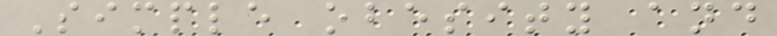Simple obesity and
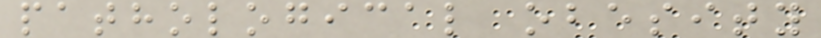pathological obesity
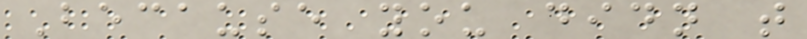Because you didn t
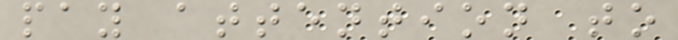pay attention to
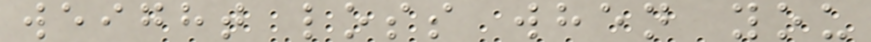weight loss when you
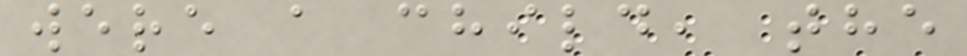were a child, the
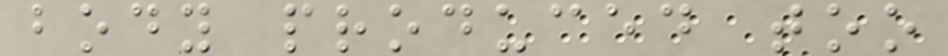body produced too
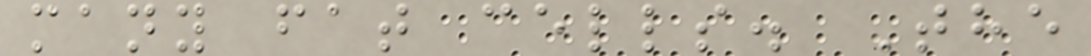many fat cells. The
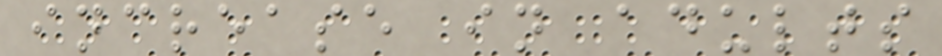increase in adults
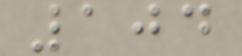104
